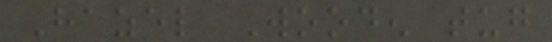Hazel Wooden tug
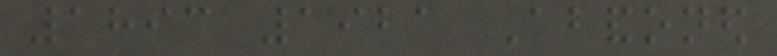1893 1921 Abandoned
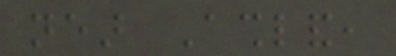near Ashland,
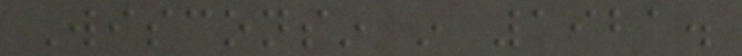Wisconsin in 1921.
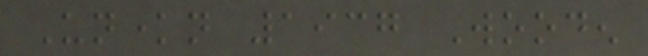Unknown 1937 Wooden
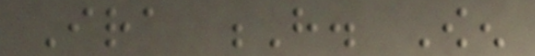Ira H. Owen
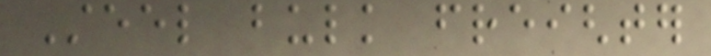Steel bulk freighter
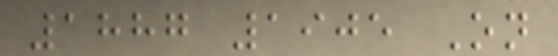1887 1905 On
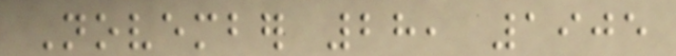November 28, 1905
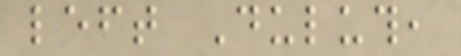left Duluth,
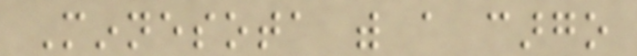Minnesota with a cargo
